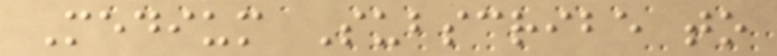Medium Subscribe to
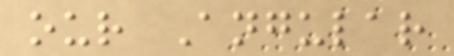our Angular
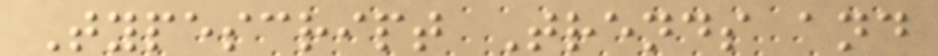Typescript Trends and
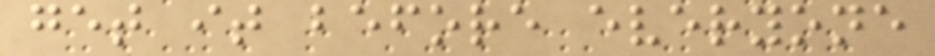get it before everyone
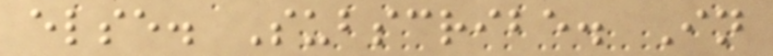else. Subscribe. In
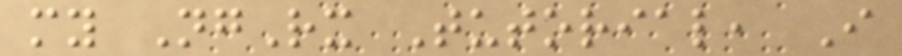my NgRx Tutorial, I
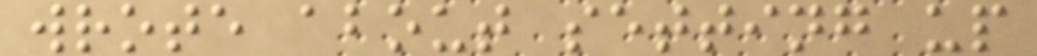wrote about setting up
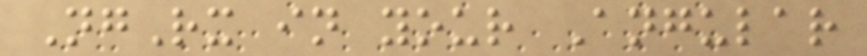NgRx in your Angular
